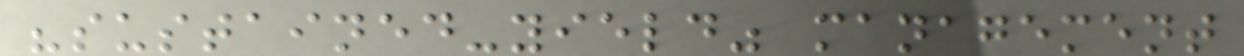"sustained-yield" management
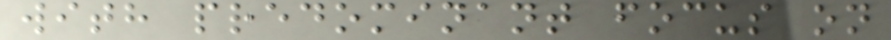with predominant focus on
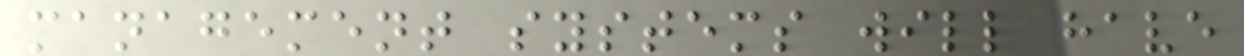management systems will have
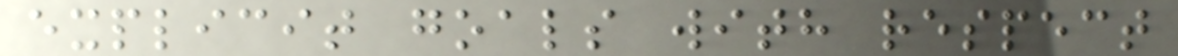explicit goals with respect
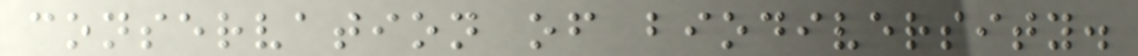conservation of biodiversity.
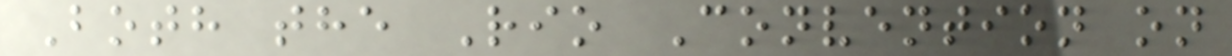Both the Rio Convention on
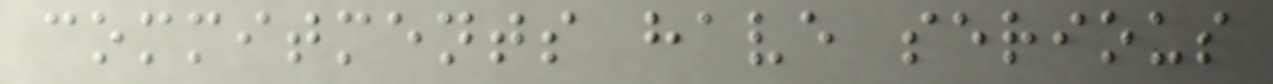commitments have serious
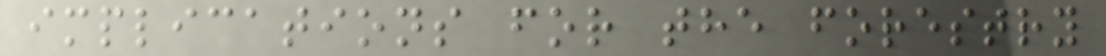implications for the forestry
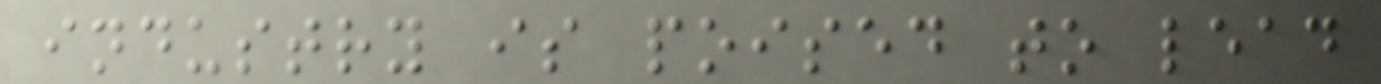industry is poised to lead
